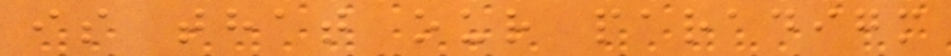is that our paradigm
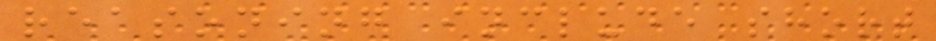reasoning include short
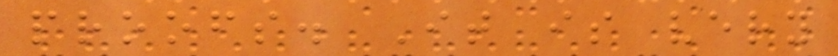proofs. It is very
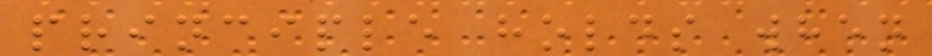principle holds when
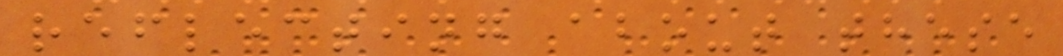reflecting about these
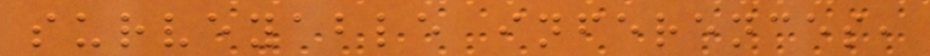surveyable inferences,
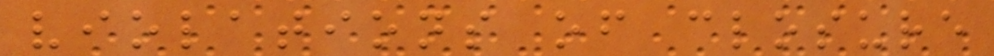violations of closure
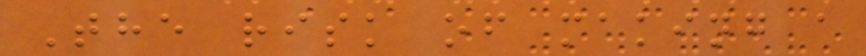The risk of making a
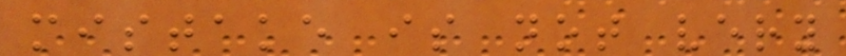mistake is not very
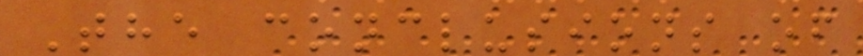The conclusions of
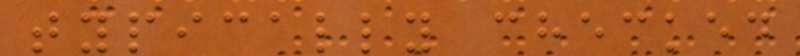typically checked
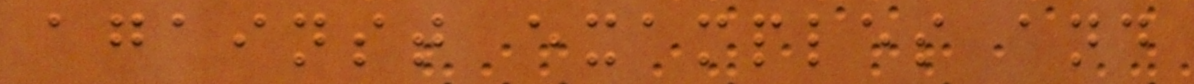against examples and
